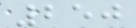250
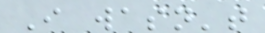I wasn't
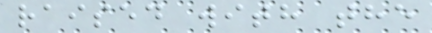raised with the
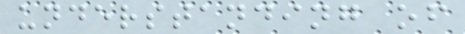understanding of
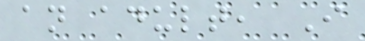an adult, I
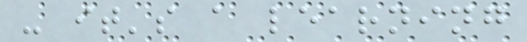- it's a learning
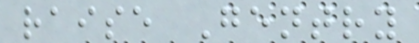raise Gentry
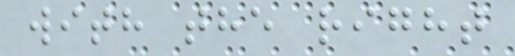with the right
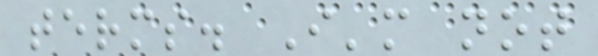terms. I'm not
